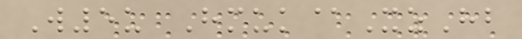W5u Hmuk@XzHb
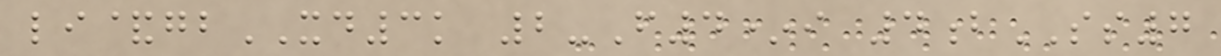li&gbXD3k 2-F4*i 4bSS7
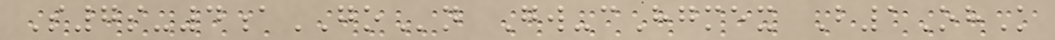S7s-4aGOn Gw-cHgmex B1OhK
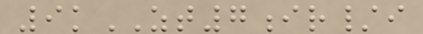9kZT7ir/i
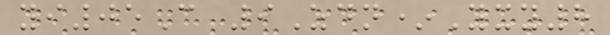yi05C 9Zdn*Yxy8
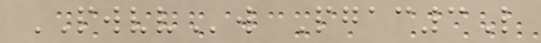PWVVw Pgac3L
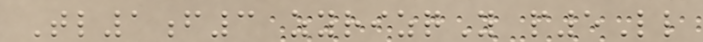Tl1f3 zyrizqY p5Ll
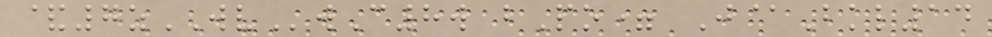&7zWVwC8w bPo= J@Bkl14
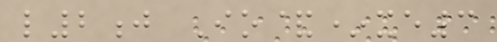l2j Io&*xe3
